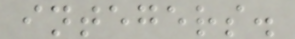integers.
